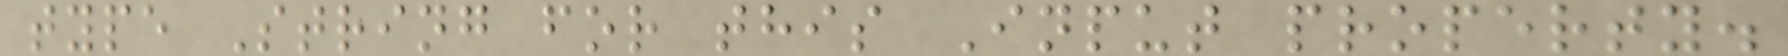type String for this Input property.
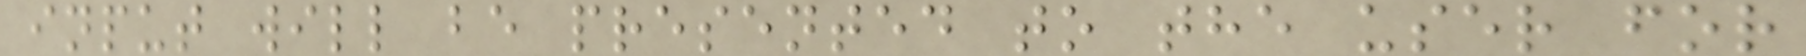input will be presented to the user for
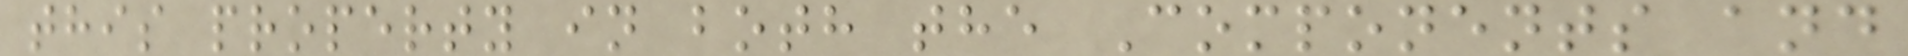this property in both the Components and
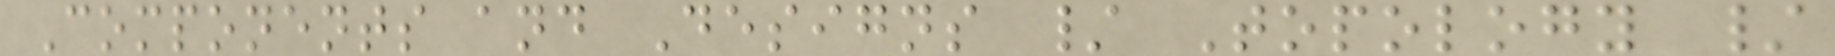Components and Designs / Topology /
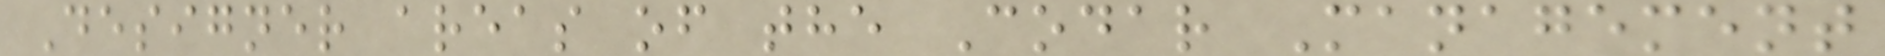Designer areas of the Codar Management
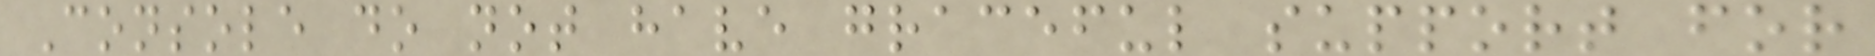Console do not have graceful support for
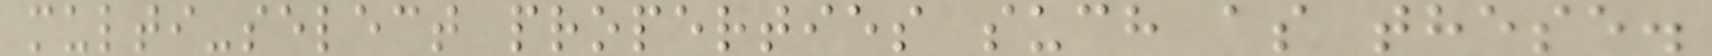multi-select properties such as these.
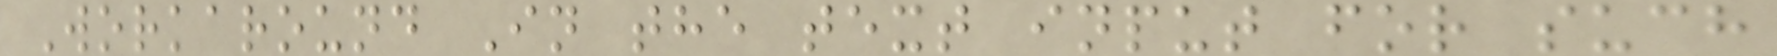Workaround In the text input for such
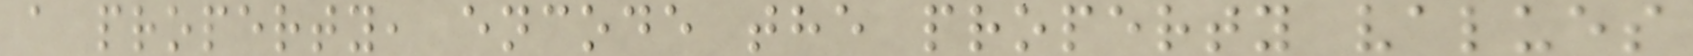a property, encode the property values
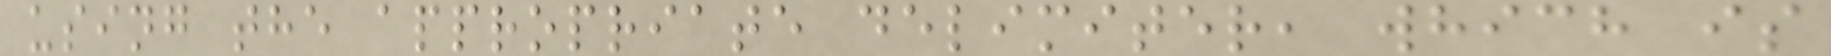using the appropriate delimiter, which is
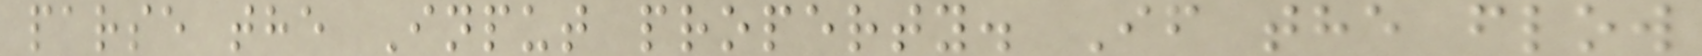parse the Input property. If the flow
